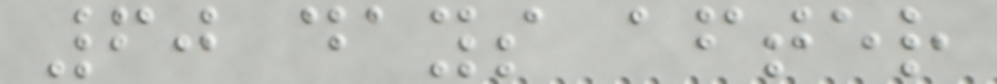60 days after
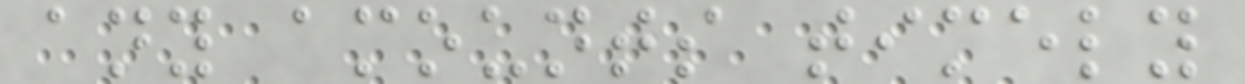any amounts timely
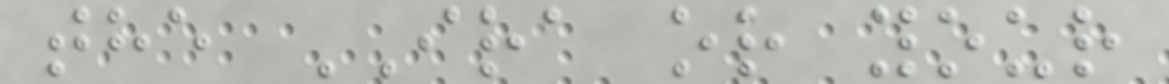the IRA or your
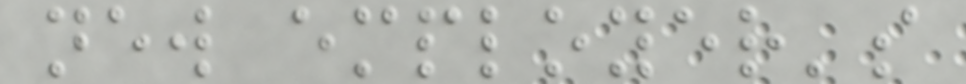new employer's
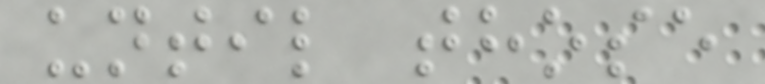until those
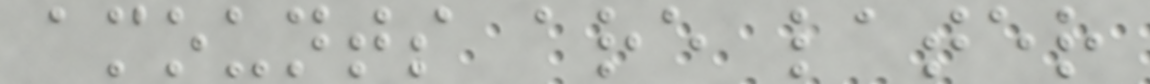amounts are later
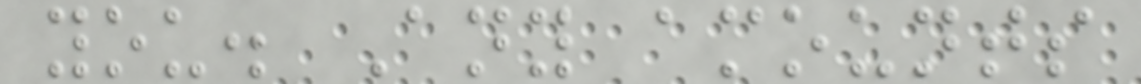you. Any amounts
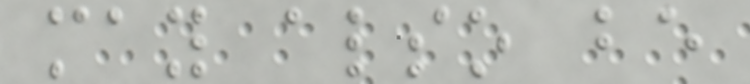may also be
